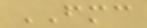FMC
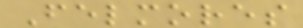Felmores
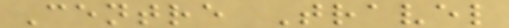Centre Travel
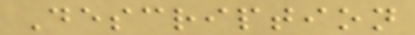Description
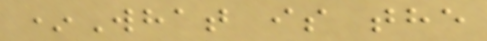*What is the
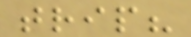trip?
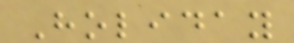Holiday
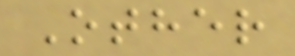Other
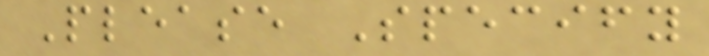Please Specify
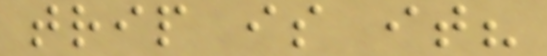trip is it?
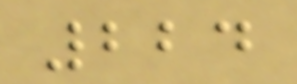224
